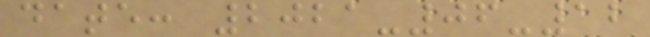date: 2021-06-12
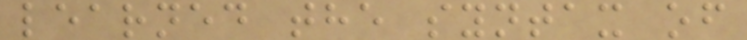learned the syntax of
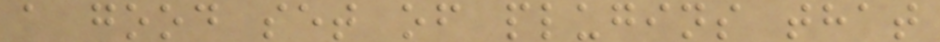a good set of plugins that
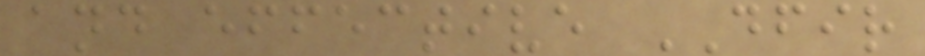and effective DFIR
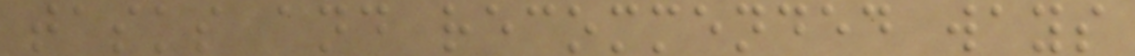tasks and recommended ways
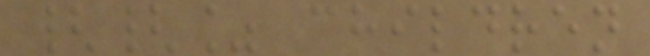{{% children
